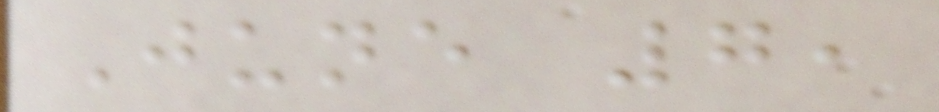June 7,
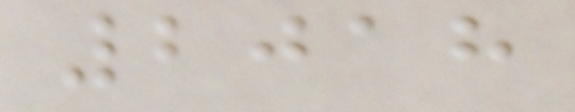2018
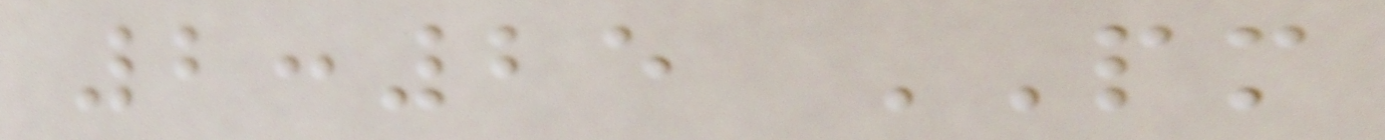2:25 PM
